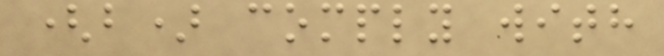(b) comply with
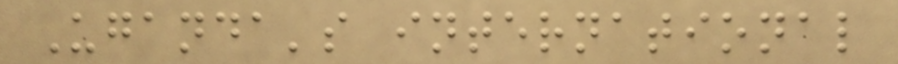Uganda's international
